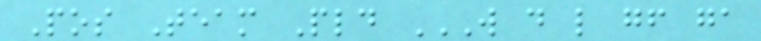Pos Team Pld W D L GF GA
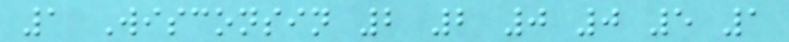1 Wisconsin 2 2 0 0 5 1
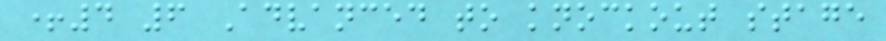+4 6 Advanced to knockout stage
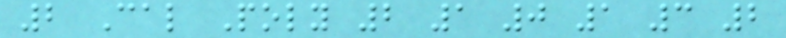2 Cal Poly 2 1 0 1 3 2
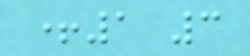+1 3
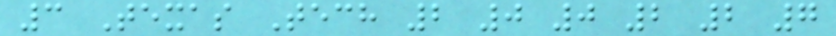3 Texas Tech 2 0 0 2 2 7
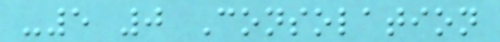-5 0 Consolation
